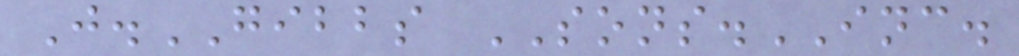J.GIBBS SONS.INC.
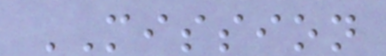MISSION
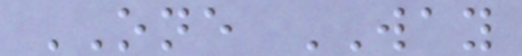ONE WAY
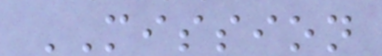MISSION
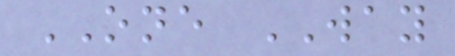ONE WAY
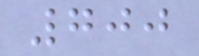700
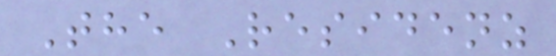The Residenz
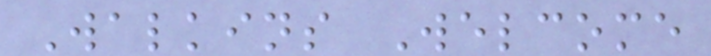Walkins Welcome
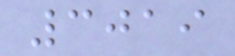3019
